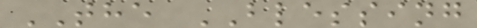THE BLESSING
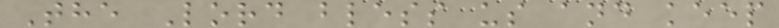The Lord bless us and keep
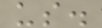us.
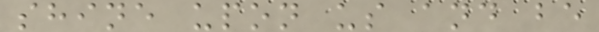shine upon us and be
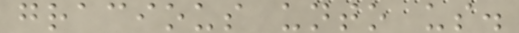gracious unto us.
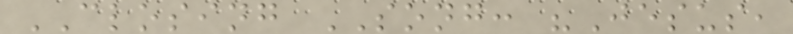CLOSING SONG: "Jesus,
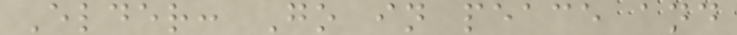Elder: Go in peace and
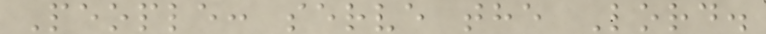People: serve the Lord.
